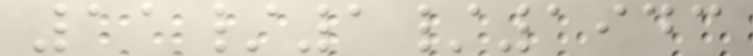11/1/1943
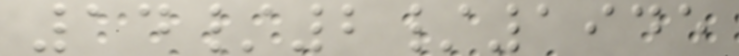14/2/1945
